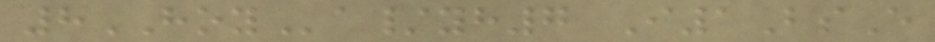8HOYa/yh7 I1BsE
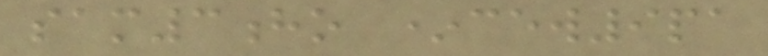sam3ho *cew9pa
